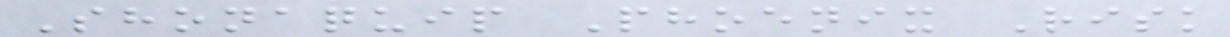Shonaquip Phoenix Risk
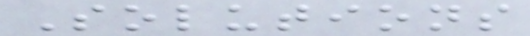Solutions
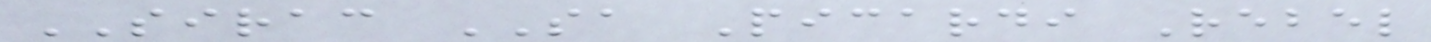SIRAC SA Picardi Rebel
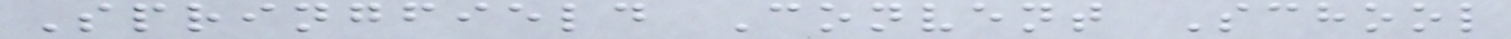Springfield Convent School
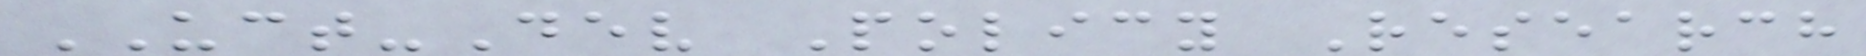UCT-Dev Policy Research
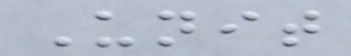Unit
